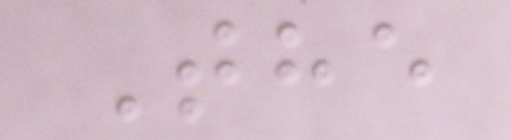The
